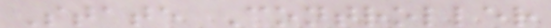State Controller
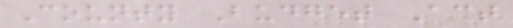County Budget Act
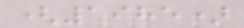(1985)
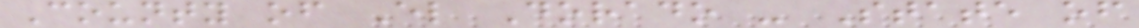County of El Dorado - State of
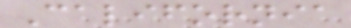California
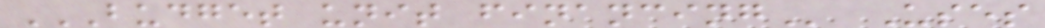BUDGET UNIT FINANCING Uses
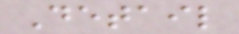Detail
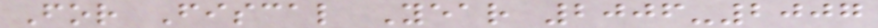For Fiscal Year 2006-2007
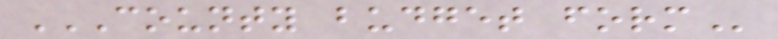COUNTY BUDGET FORM
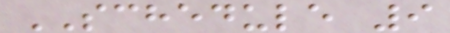SCHEDULE 9
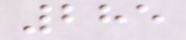285
